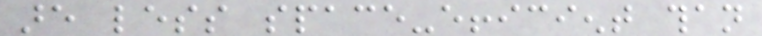are less space-efficient than
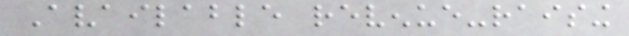Available revenue-raising
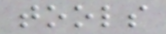tools
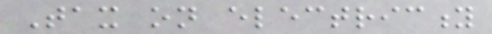Tax on electricity
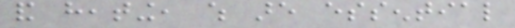and heating, which are essential
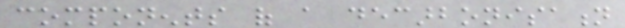components of a decarbonisation
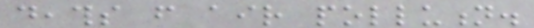deaths from air pollution.
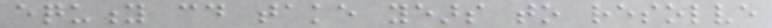equity could take years to resolve
